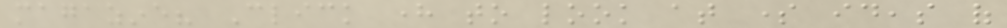magazine? Click here to look at some ideas of
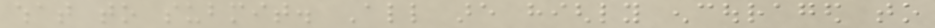what to submit. All are highly encouraged to
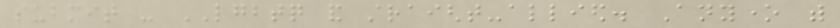submit - LGBTQ and straight-allied. Anyone with
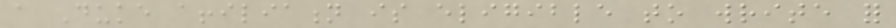a Duke affiliation is eligible to write for
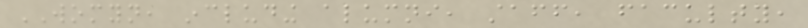WOMYN, including alumni, staff, faculty,
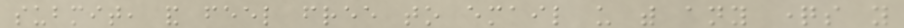submit, and feel free to email us with any questions you
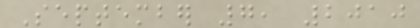September 7, 2010
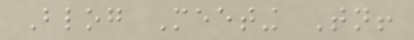Blog Meeting Tonight!
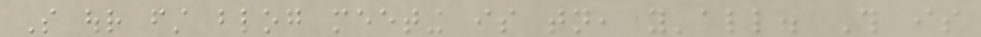So our first blog meeting is tonight, y'all. This is
